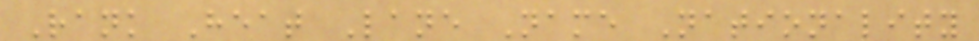Rank Heat Lane Name Nationality
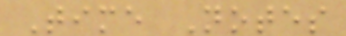Time Notes
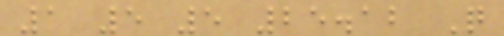1 5 5 25.12 Q
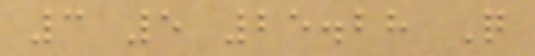3 5 25.28 Q
